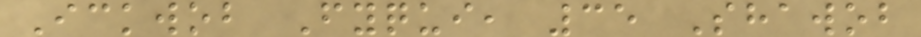Ickwob Fyqui, 35 Shawob
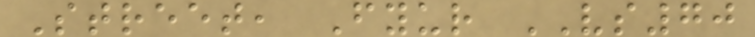Street, Fyur VS70
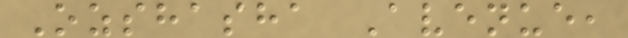Ozshasha Avenue,
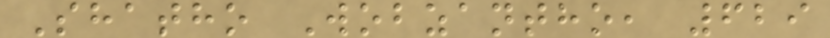Shatho Wobzantho, 629
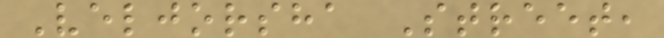Veljorsha Street,
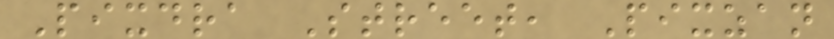Pixdra Street, Pixzan
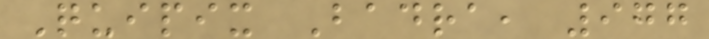Quipix Badra, 977
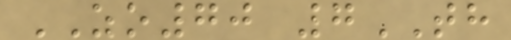ZO70 7TH
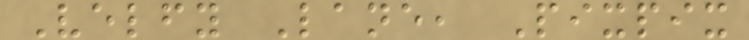Velfy Lane, Pixpix
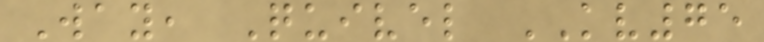Way, Quivel KV75
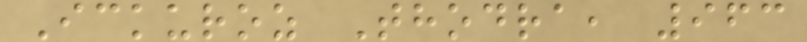Ickuroz Thodra, 963
